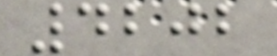4202
